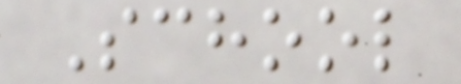School
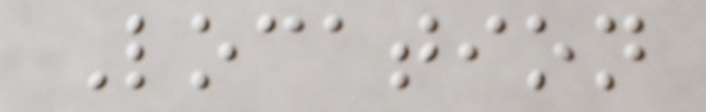Location
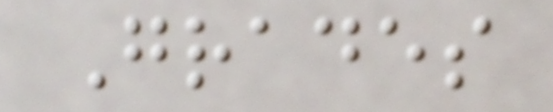Grades
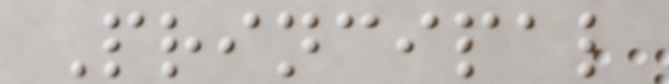Principal
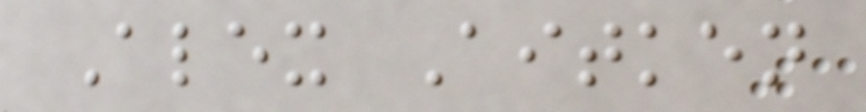Alex Aitken
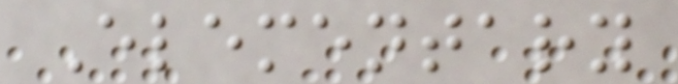Elementary
